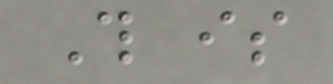This is
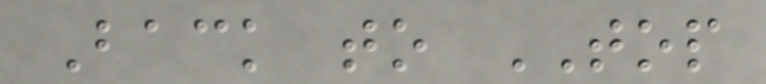Back to TOP
